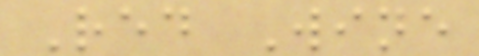Red Wine
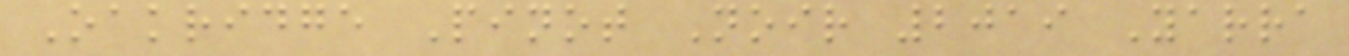Oakridge Pinot Noir 2019 Yarra
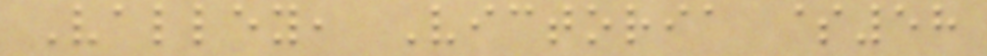Valley, Victoria $58
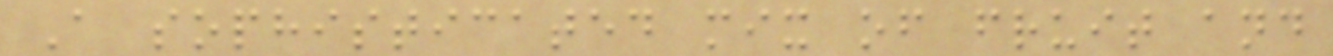A sophisticated mix of fruit and
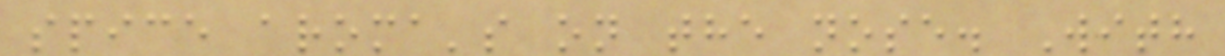spice aroma's on the nose. With
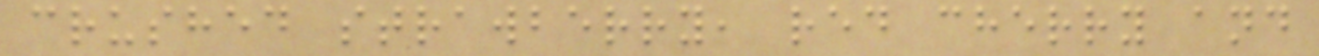crushed strawberry, red cherry and
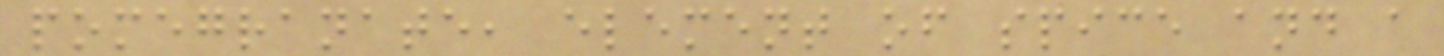pomegranate, element of spice and a
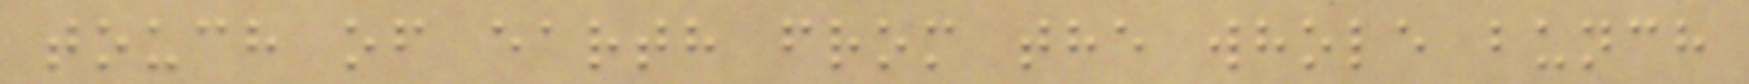touch of earth from the whole bunch
